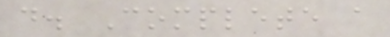d. Complete a
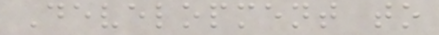Development to
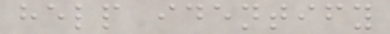help identify
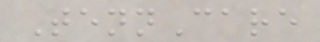TennCare
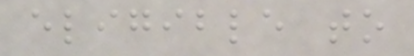eligible to
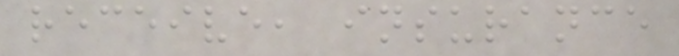receive, insurance
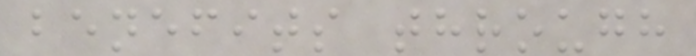benefits through
